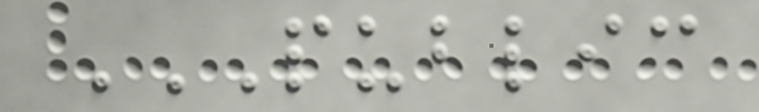PUBLIC
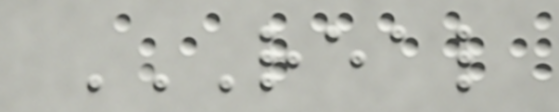REAL
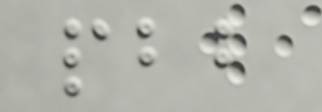pbb
